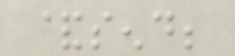&send;
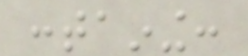containing:
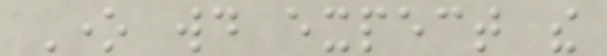One would expect the
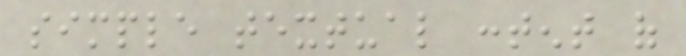simple textual content of
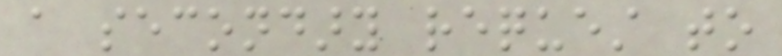a secondary request to
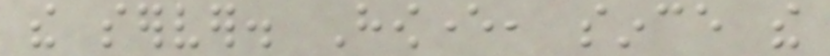the server. However, since the
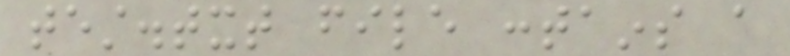test.txt file contains a
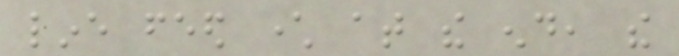line feed character at the end, the
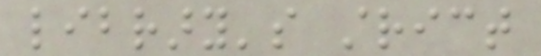library's strict
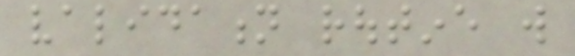validation routine will
